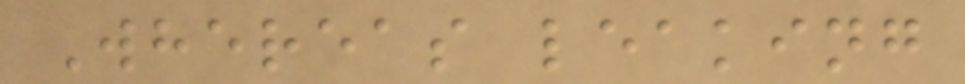Whereas leaking
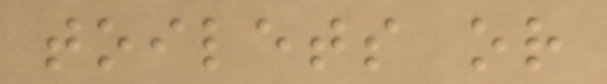toilets or
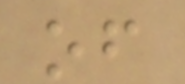of
